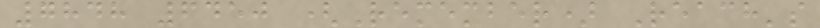7848 6450 (Remember) Reach's
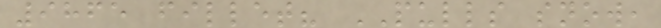9865 fillet? PULLS snow,
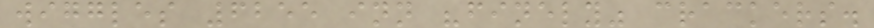wiggles 6255 inn "finely" crackers.
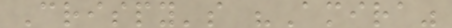Crispy's "Amira"
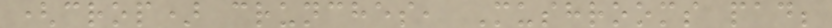(crop) crunches, Mushrooms pad;
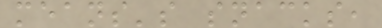means's snacks,
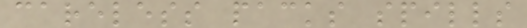careless packs spills
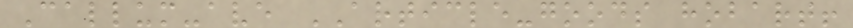Callum-ave ARTICLE-goods hobart!
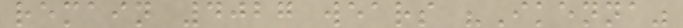remain 4027 wears "Ikenna"
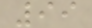99
